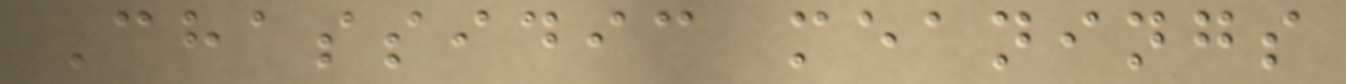Chassidic meanings
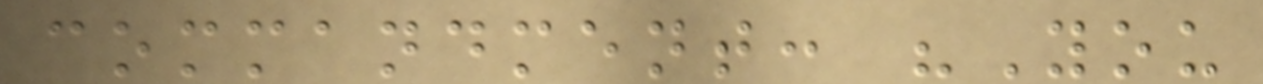commandment: "You
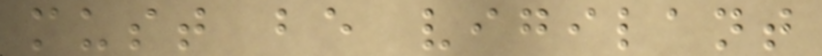must be vigilant
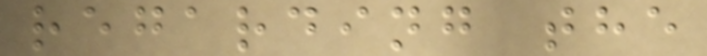regarding the
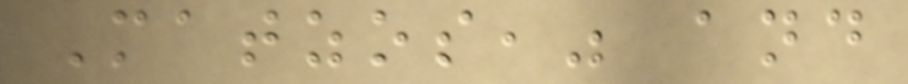Matzos," and
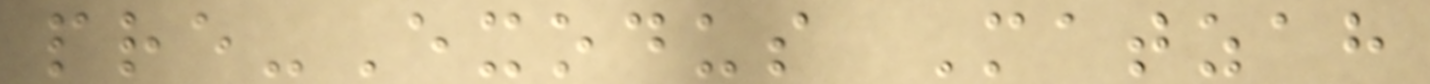pre-Exodus Matzah
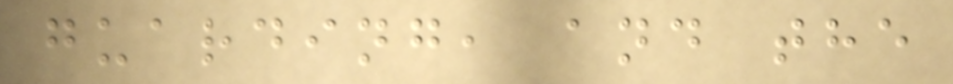guarding, and the
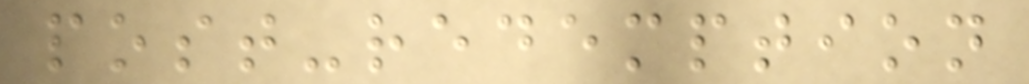post-redemption
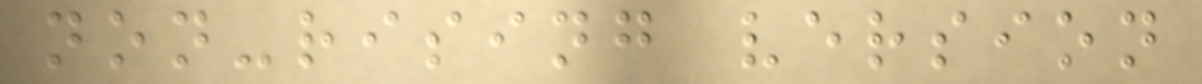non-rising version
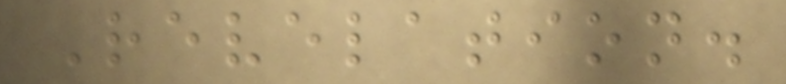Revelation.
